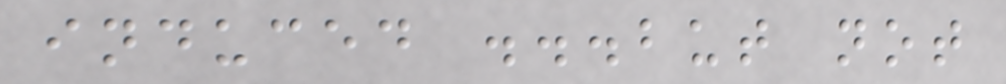induced ...but not
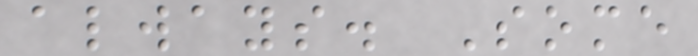always. Some
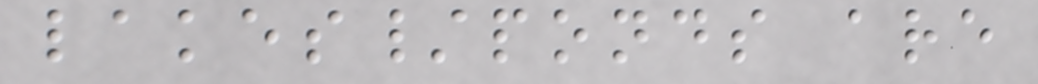lakes/ponds are
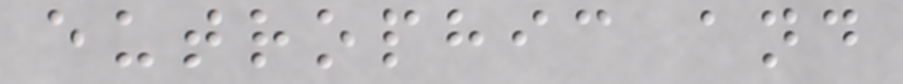eutrophic and
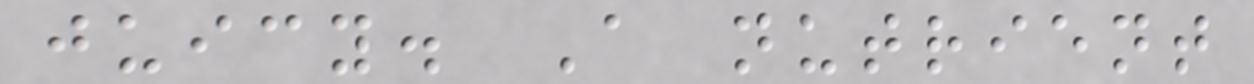juicy. A nutrient
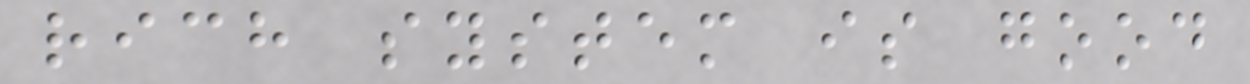rich system is good
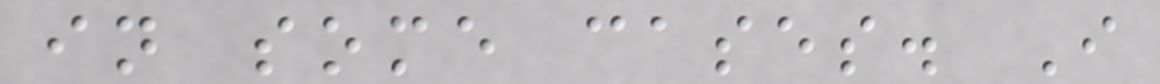in some cases. I
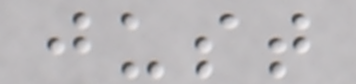just
